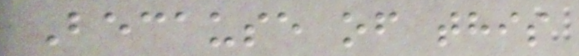Because of this
